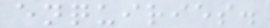enquiries.
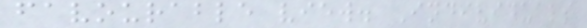favourable view. Individuals
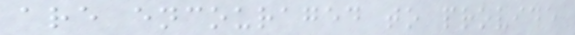are encouraged to provide
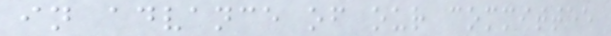in advance of our committee
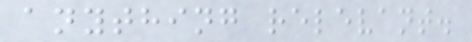anything relevant.
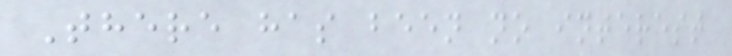There has been no interest
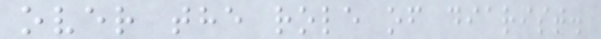over the role of diarist.
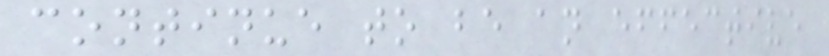continue to be an effective
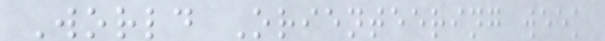World Orienteering week
